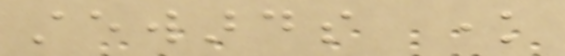stewards know
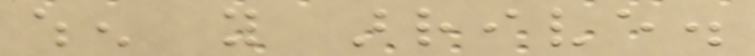when you arrive.
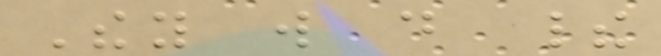They will do their
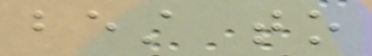best to
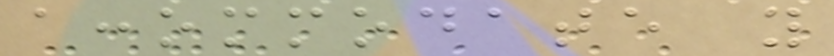accommodate you
